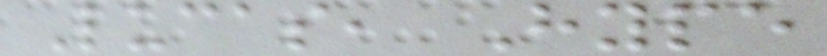Lucas, Hype
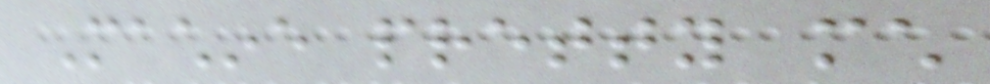Machine pretty much
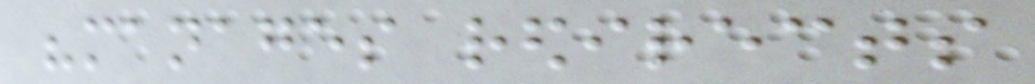"manages redirects
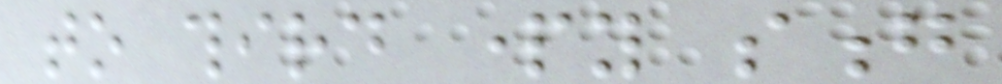to third party song
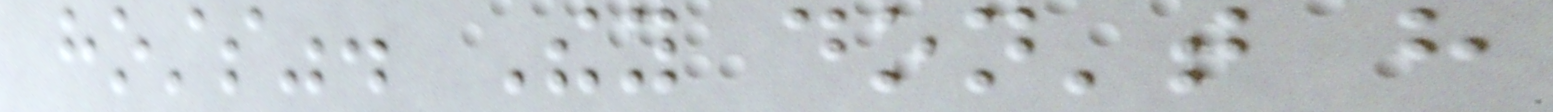hosts". They don't have
